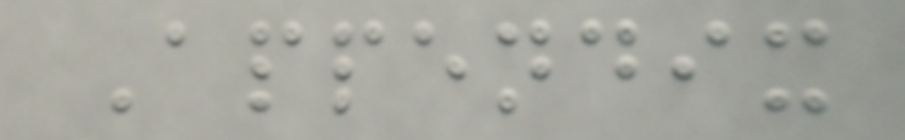Appendix
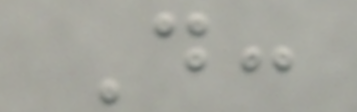D:
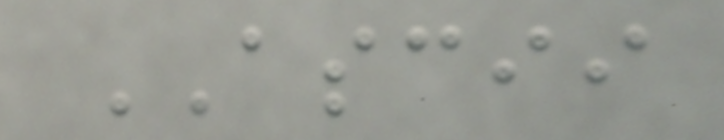ASCII
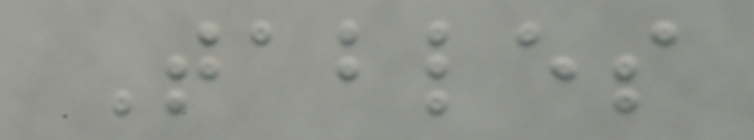Tables
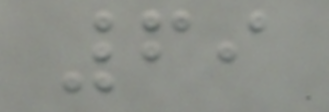69
